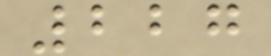227
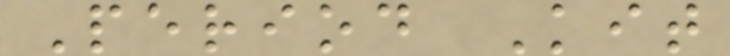Period Kit
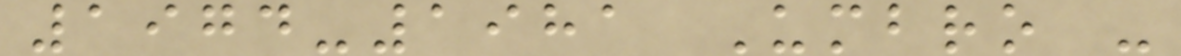1974-1981 Umbro -
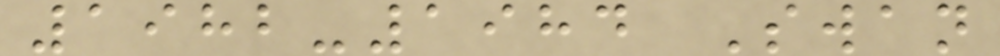1982-1984 Swan
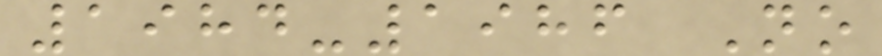1984-1986 No
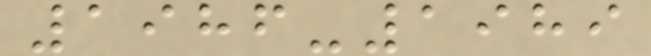1986-1989
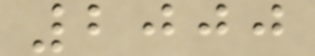2000
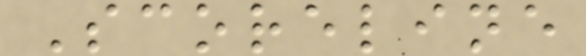Scoreline
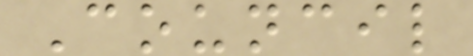Council
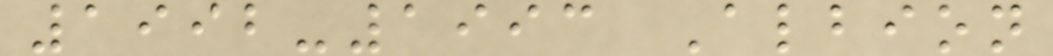1992-1993 Albion
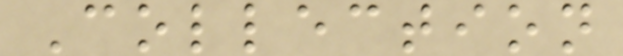Collection
